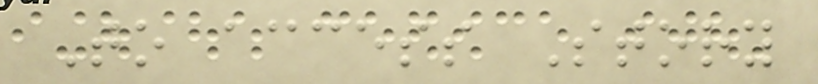To access Story
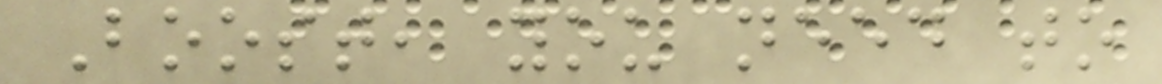Boost, you need to
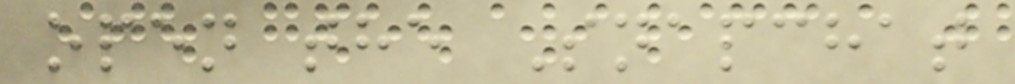open the Snapchat
